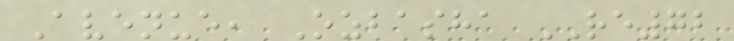Avenue, Ozbasha RE72
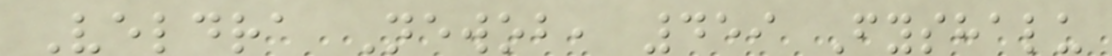Veldra Newob, 459 Fyshalu
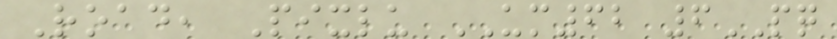Road, Pixlu UM62 6PQ
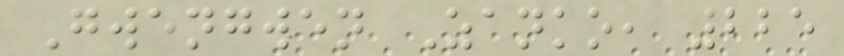Gwengwen Zanko, 225
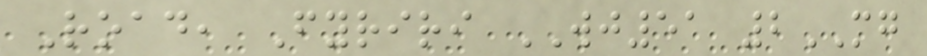Road, Fyriri WJ51 2MG
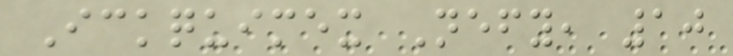Ickquimex Nefy, 10
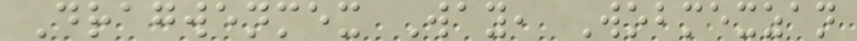Dragwenmex Way, Wobmexzan
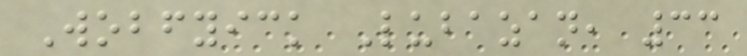Wobfyick Lubazan, 33
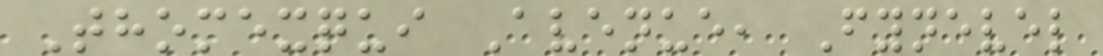Thomexqui Avenue, Fynevel
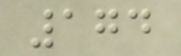174
